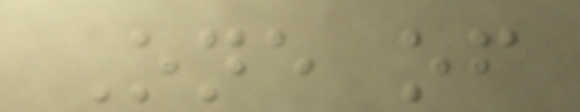One of
